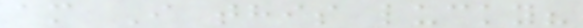am I this lucky?
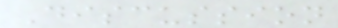Discussion
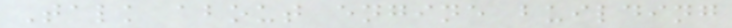Talk about engine building
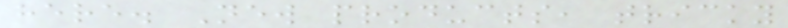here. New products, tricky
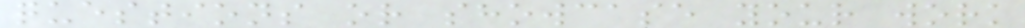questions or showcase your work
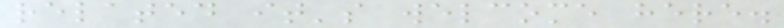related it's welcome here.
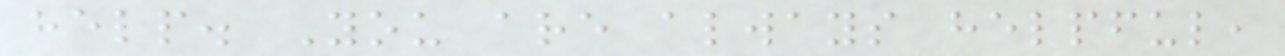help. You are always helpful,
